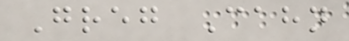Greg Cahn
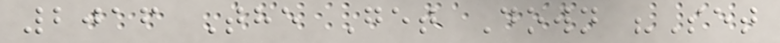2016 The Get Down "Set
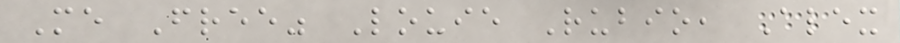Me Free" Louie Rubio, Alex
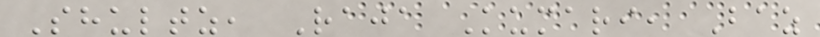Shultz, Raja Kumari, Baz
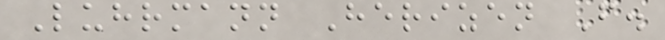Luhrmann Herizen F.
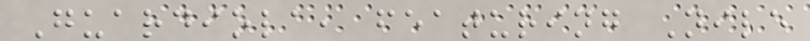Guardiola, featuring Nile
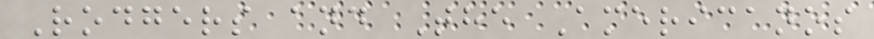Rodgers and The Americanos
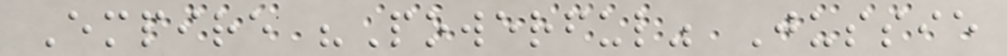Empire "Powerful" Jussie
